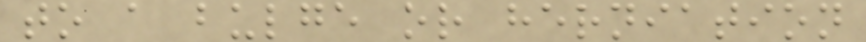to a bulge or herniation
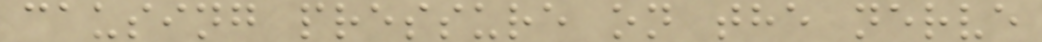causing pressure on the nerve
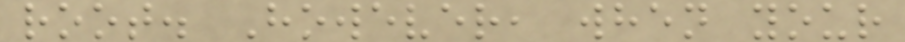root. However, when your
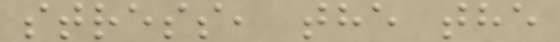stress, the the
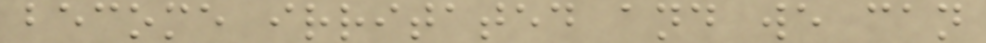become irritated and we can
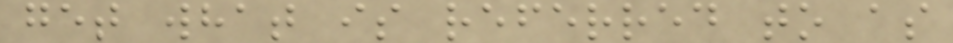get what is referred to as
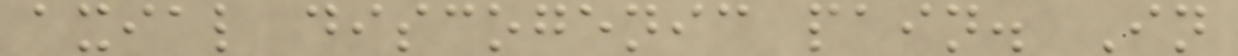axial discogenic pain. In
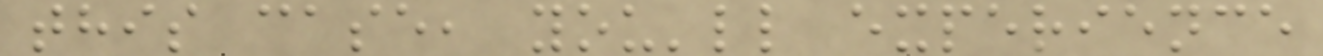this case, you'll experience
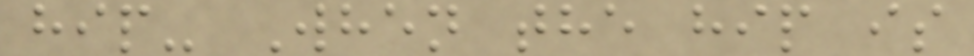hip- When the hip is
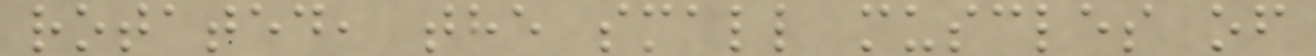rotated, the small muscles of
